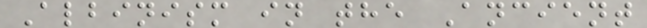Albinism in the Ancient
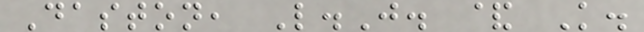Daston, L.J. & K.
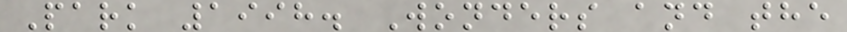Park 1998. Wonders and the
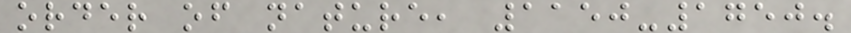order of nature, 1150-1750.
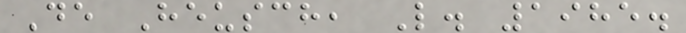De Heusch, L. 1985.
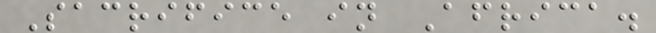Sacrifice in Africa.
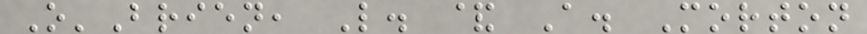O'Brien, L. & A. Morton
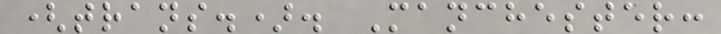(trans.). Manchester:
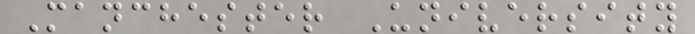Manchester University
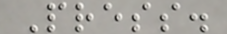Press.
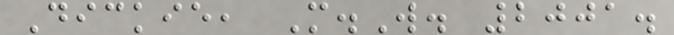Dickie, M.W. 2001.
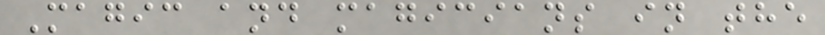Magic and magicians in the
